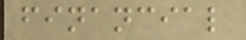financial
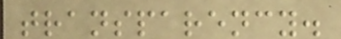transparency.
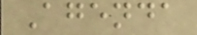Agenda
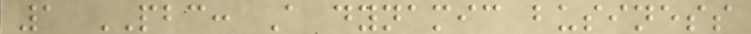1 PBC: A dynamic business
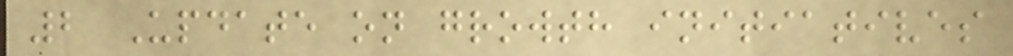2 Update on growth initiatives
